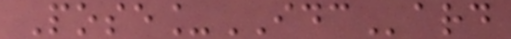Pose_IDCard
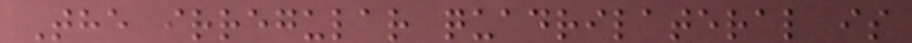The irregular quadrilateral is
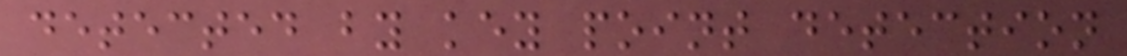detected by key point detection
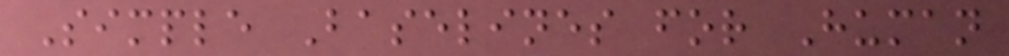Simple Baselines for Human
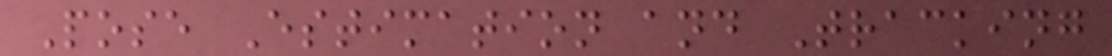Pose Estimation and Tracking
